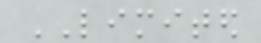LIMITED
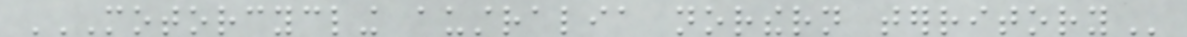MOTORCYCLING AUSTRALIA NORTHERN TERRITORY
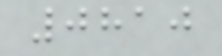0810
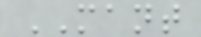MANT
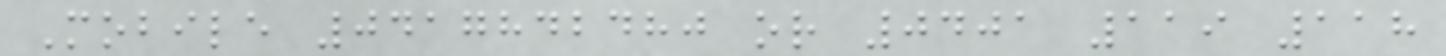Mobile 0417842480 or 0401 119 118
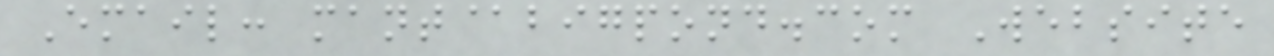Email: mant@bigpond.com Website
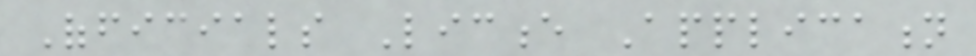Officials Licence Application
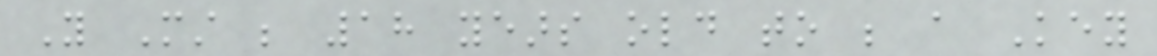You Must be 18 years old to be a Key
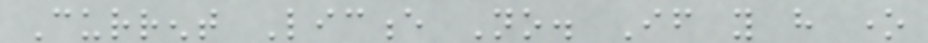Current Licence No. If you have one
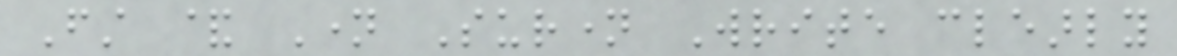First & Name Surname Write clearly
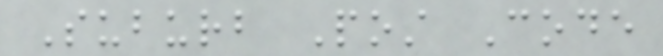Suburb Post Code
